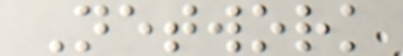Network
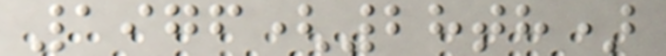1976(28th)
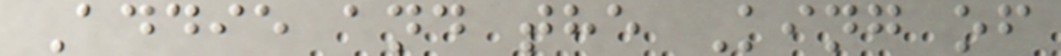Addie and the King of
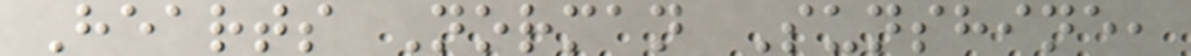Hearts Norman Sunshine,
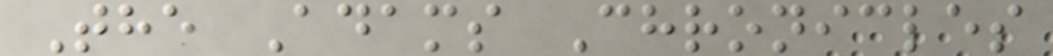The Adams Chronicles
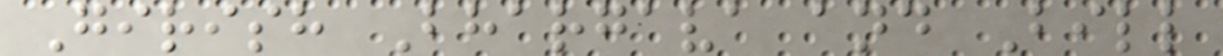Girish Bhargava and Bill
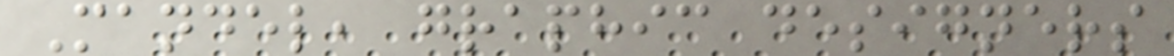Mandel, graphic designers
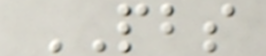PBS
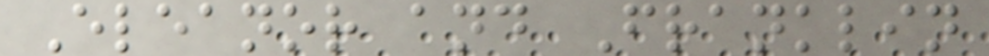Eleanor and Franklin
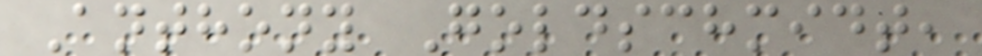Anthony Goldschmidt,
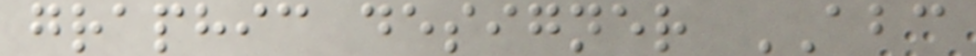graphic designer ABC
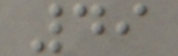49
